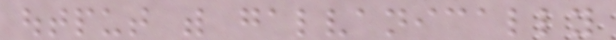output with galvanically
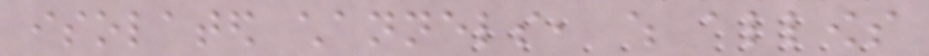isolated channels, which allows
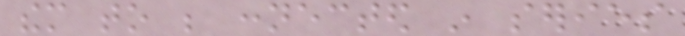them to be connected in series
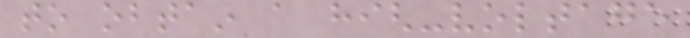to obtain a high-voltage
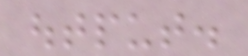output.
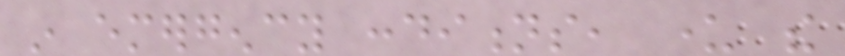in emergency conditions, under the
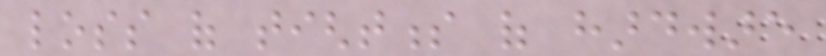loss of tightness of hardware
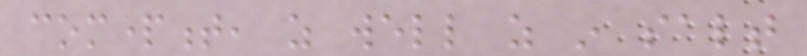compartment, as well as in salt
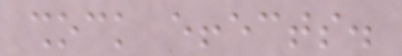shock effects.
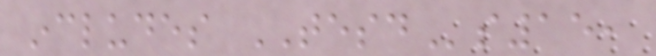includes TESDs15,
